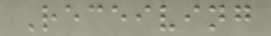Receiving
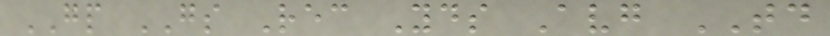GP GS Rec Yds Avg TD
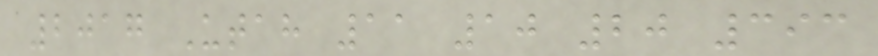2017 Utah 11 10 20 393
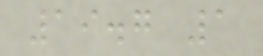19.7 1
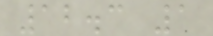12.3 1
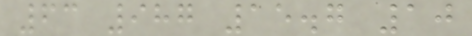63 987 15.7 10
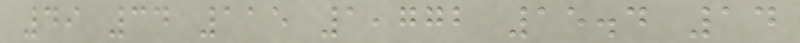49 34 115 1,772 15.4 14
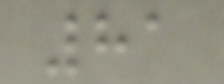81
